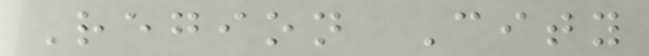Region City
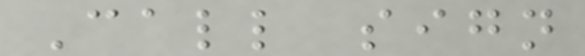Call sign
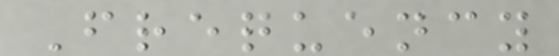Frequency
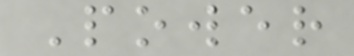Power
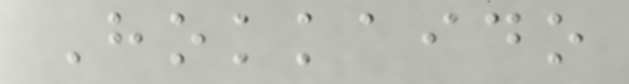Hokkaido
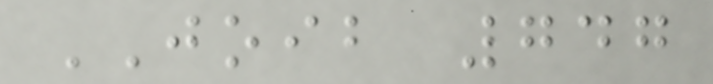JOIB 747
